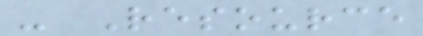- Resource
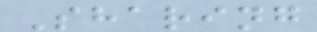Sharing
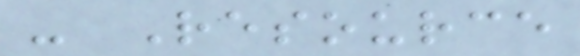- Resource
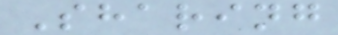Sharing
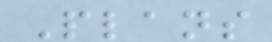Plans
